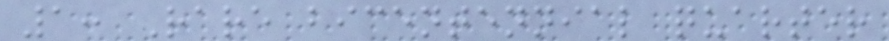1: Rare bicentennial quarter
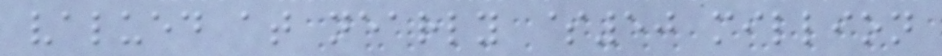valued at nearly $50 million
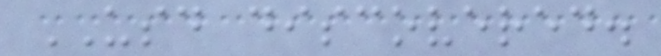USD discovered.
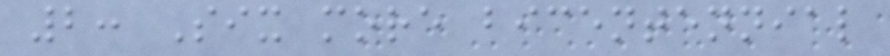2: Six more bicentennial
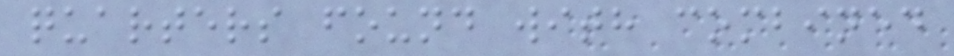quarters found with combined
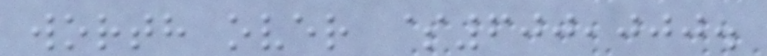worth over $600,000.
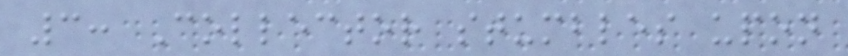3: Collector stumbles upon
